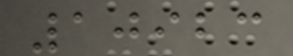10923
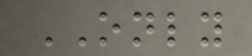ONLY
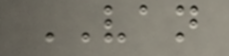VAN
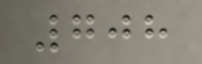708
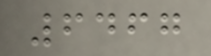6467
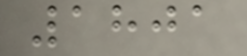1801
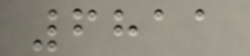6811
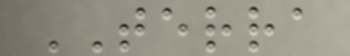TERRA
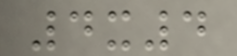4x4
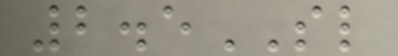2.5SL
